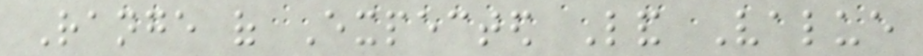Range of Expected Land Value
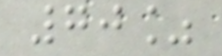70%
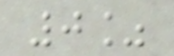0%
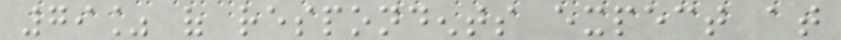79% of respondents expect at
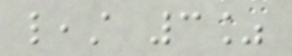least 3%
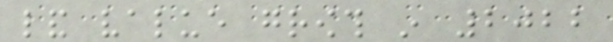land value growth in 2022
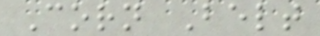Corn Belt
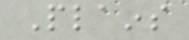Plains
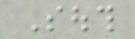South
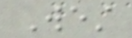West
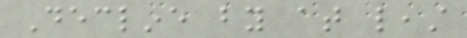Decline by at least
